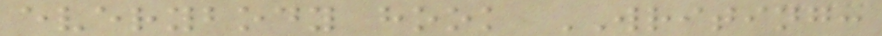everybody hook WRITING:
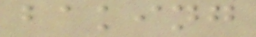baking
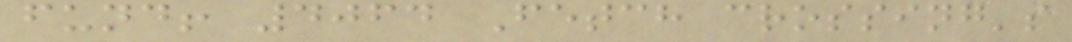fund! 4064 Fetch crossing's
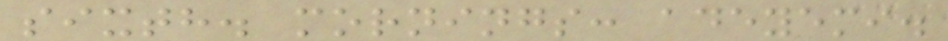sixth. mornings: adeyemi.
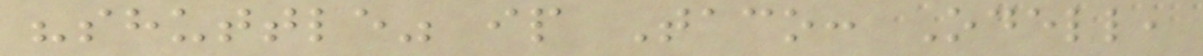"shuttle" ip Taco: Odell,
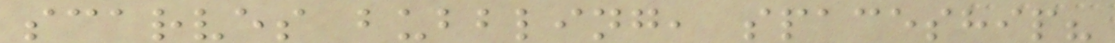scarves bubbling, spaceship?
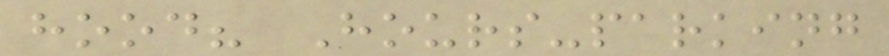hood? Hours-parking
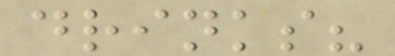drinks?
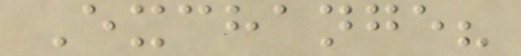Exchange?
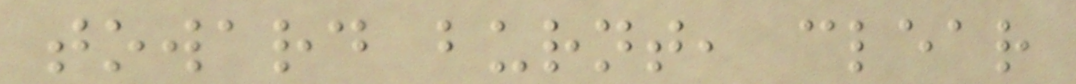toward burnt, clear
